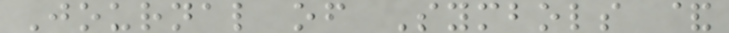Journal of Symbols &
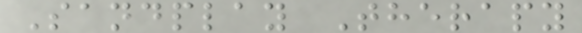Sandplay Therapy
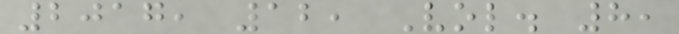2017, 12, Vol. 8,
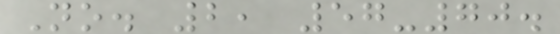No. 2, 57-70.
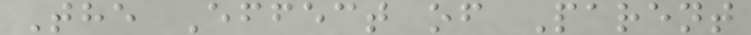The Effect of Parent
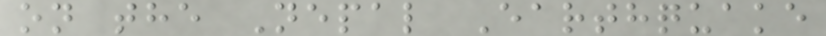on the Nepal Earthquake
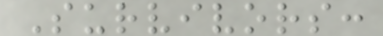Survivors:
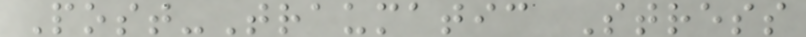Post-Traumatic Stress
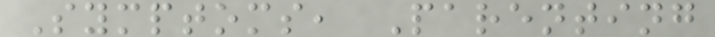Symptoms, Parenting
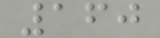160
